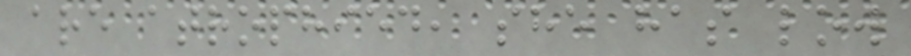are atrophied, she has low
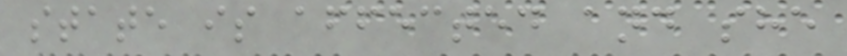state is affected and she
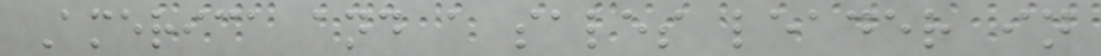America and a sales leader in
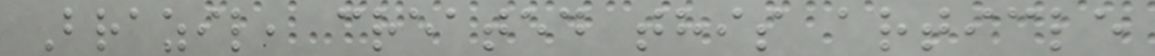Brazil, created this article
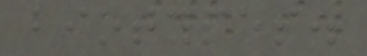biotypes.
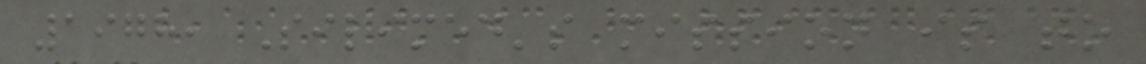1978, Silimed's mission is to
